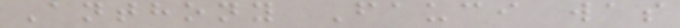Anthony Fauci was
